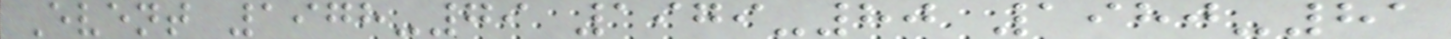Event 1978-79 1979-80 1980-81
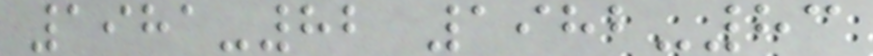1981-82 1982-83
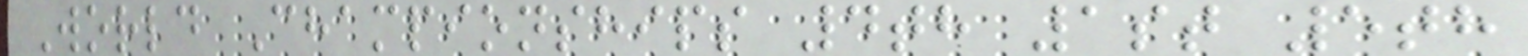World Championships 4th 1st 5th
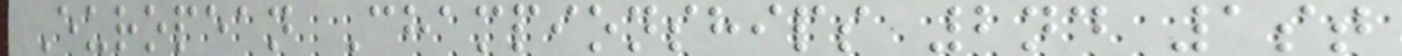European Championships 2nd 1st
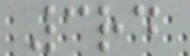3rd
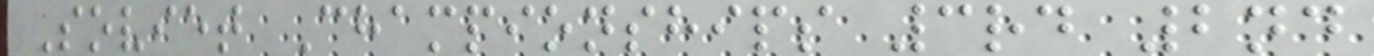Soviet Championships 3rd 2nd
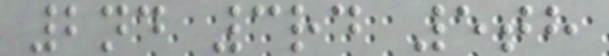2nd 3rd 5th
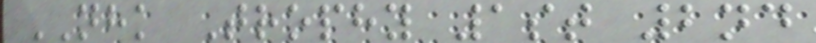NHK Trophy 1st 2nd
